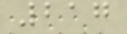217
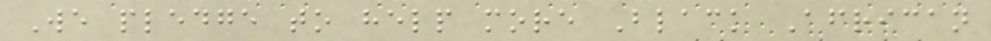We pledge to help more Black African
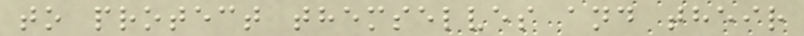to protect themselves and their
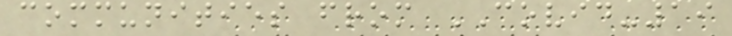communities from COVID-19
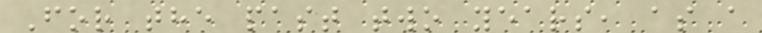For the past two years, as a
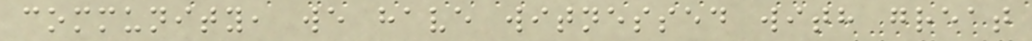community, we have witnessed with great
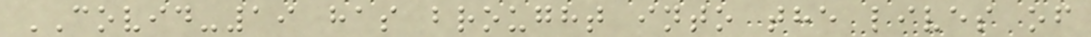COVID-19 has brought into the lives of
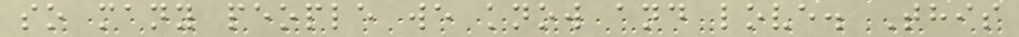so many people we know and love. This
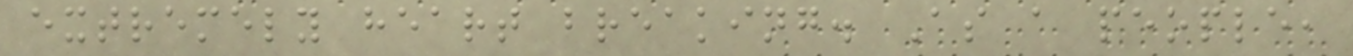extremely heart breaking. As a people,
